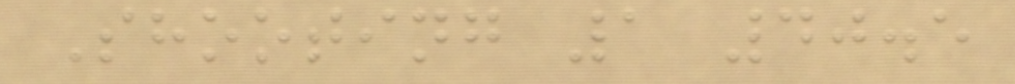Shooting 1 40.5
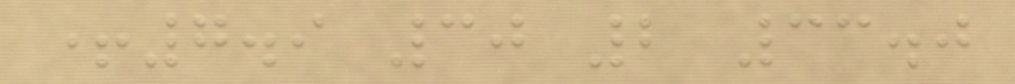+7.9 30 2 33.0
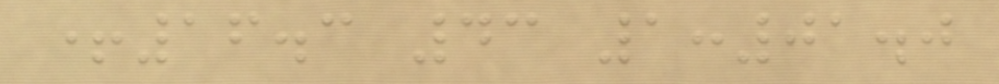+16.3 43 1:01.0
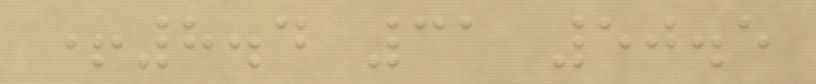+8.4 31 50.5
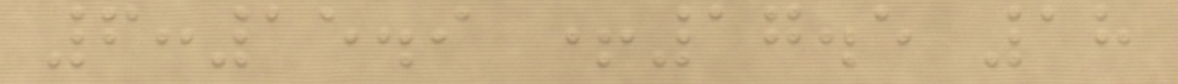6:15.9 +17.5 18
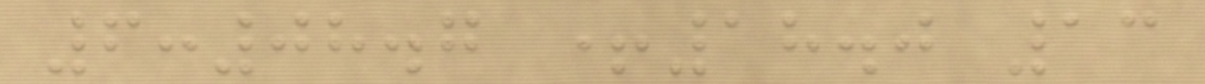6:08.7 +18.0 13
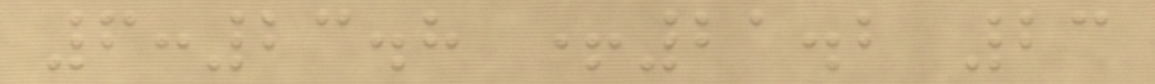6:23.8 +21.2 23
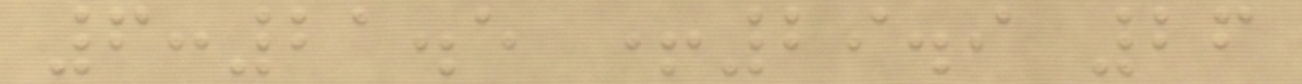6:21.5 +29.9 26
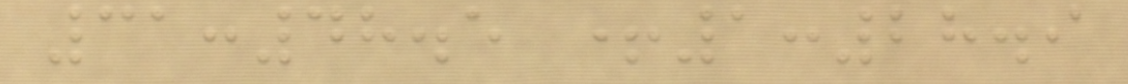31:48.5 +1:28.9
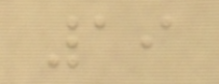19
